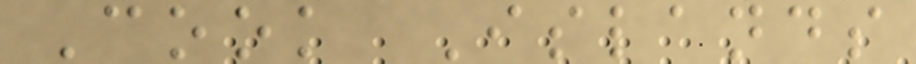Cook Islands
